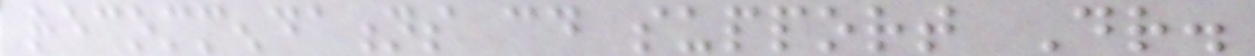recommendations could support Dr.
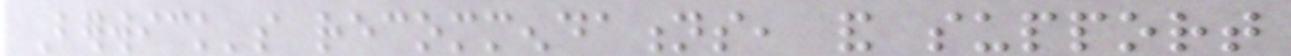Berwick's recommendations, and support
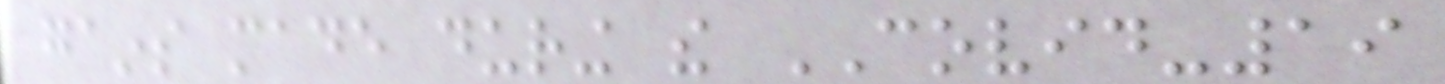gains made during the COVID-19
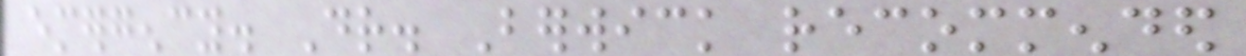emergency. Dr. Berwick recommended
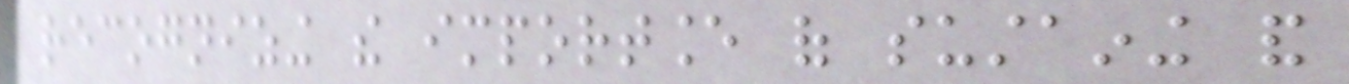recognizing the importance of sustaining and
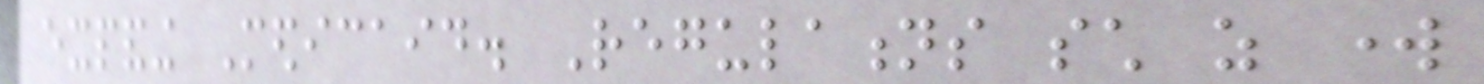expanding Medicaid. Regulations such as work
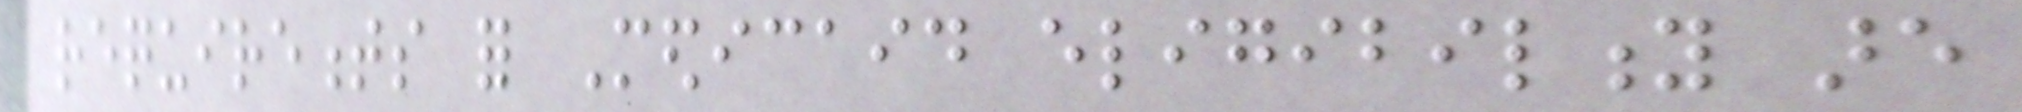requirements for Medicaid eligibility are
